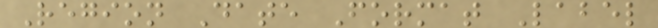Region Date Format Label
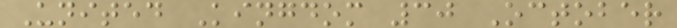United Kingdom 30 October
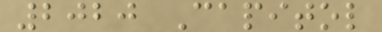2020 Capitol
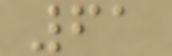61
